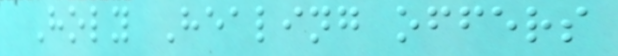Holy Healing offers
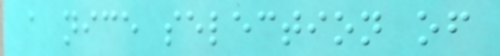a nice selection of
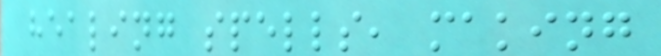healing spells, making
